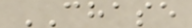CHASE
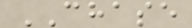CHASE
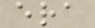era
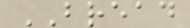BREAD
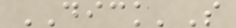DICK'S
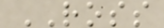ROSS
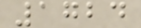1724
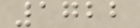1722
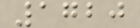1720
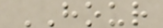HOUR
